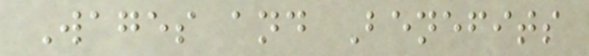Wages and Benefits
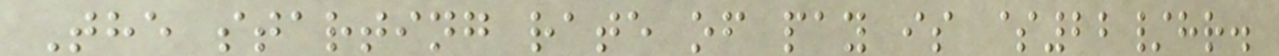The starting rate of pay is $22/hr.
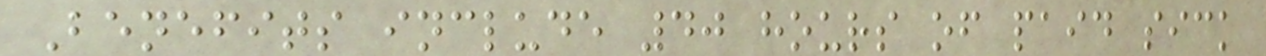Benefits include 40 hours of paid sick
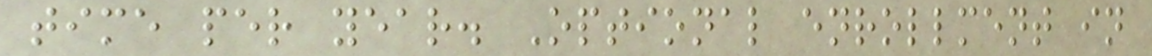time per year. Optional enrollment in
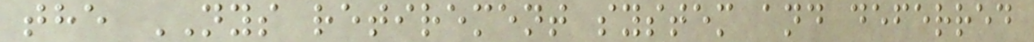the NYS retirement system and deferred
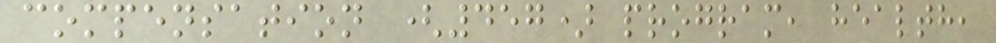compensation (457) program, health,
